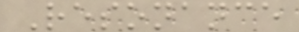Resonance
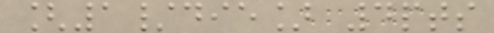[1/die] 4pts
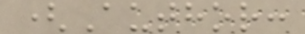(Author:
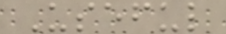Useful
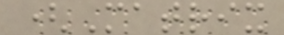(Matrix
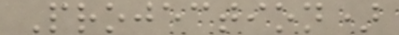Projection)
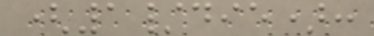(1/die):
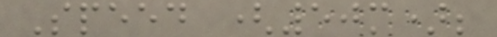Speed (50m);
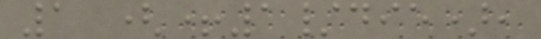1 (+1/die),
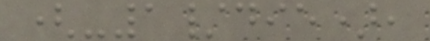(-1/die),
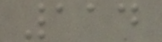114
